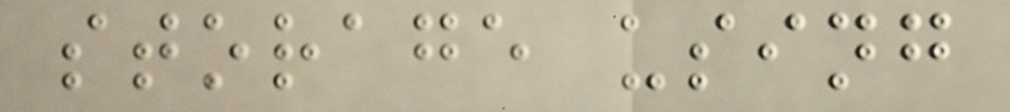storage using
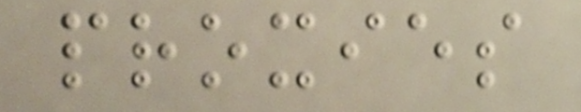proxies
